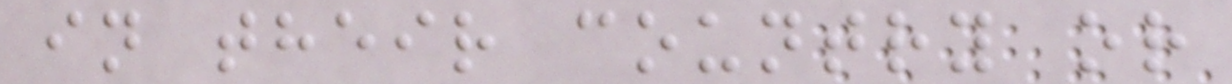in their country or
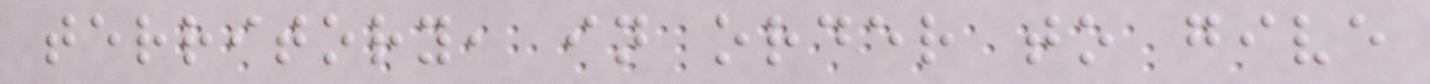territory, in order to give
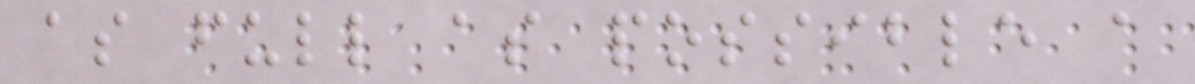as full as possible a
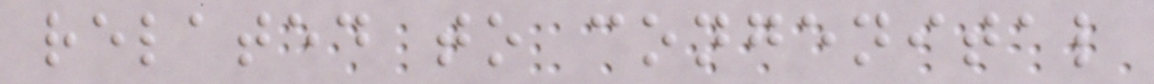related to congenital
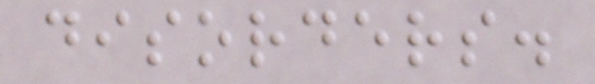disorders.
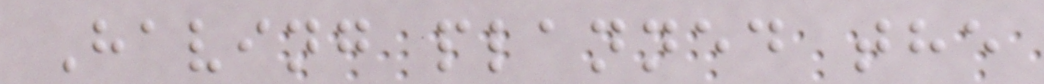Having planned the
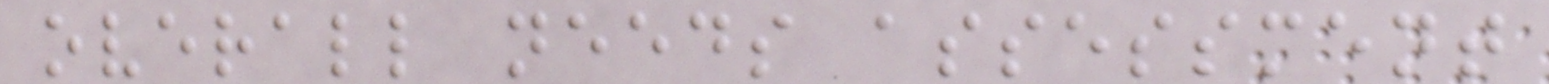overall needs assessment
